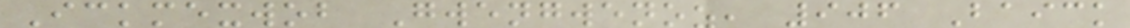Ickmexwob Gwengwenoz, 906 Baick
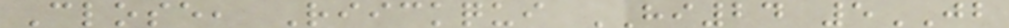Close, Riickqui HI24 5JB
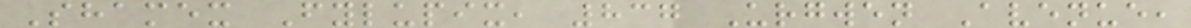Shamex Fylupix, 837 Urgwen Avenue,
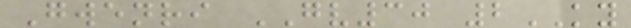Gwenri GV30 2KY
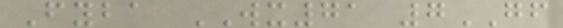Fyba WX71 7GF
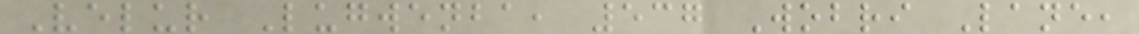Velur Lugwenba, 537 Wobri Lane,
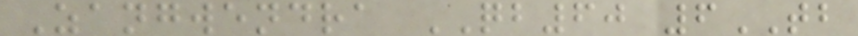Zangwendra QB60 6TB
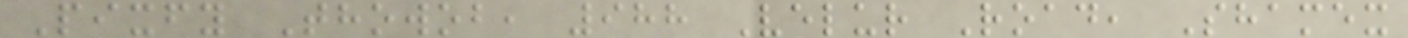Pixfy Thowob, 988 Velur Road, Shamex
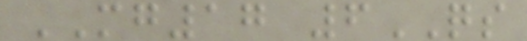MG17 6QS
